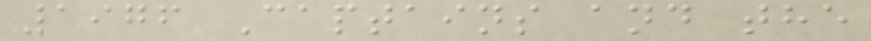1976 Captains and the
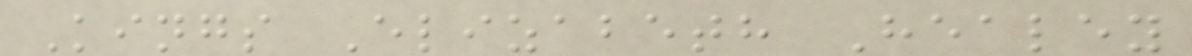Kings Elizabeth Healey
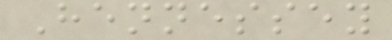Hennessey
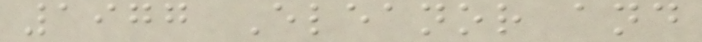1977 Eleanor and
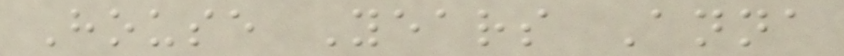House Years Anna
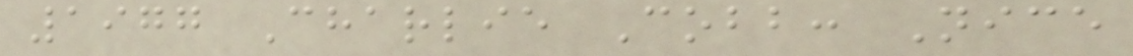1977 Charlie Cobb: Nice
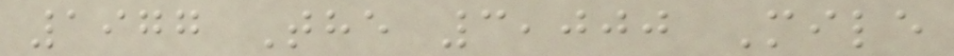1977 The 3,000 Mile
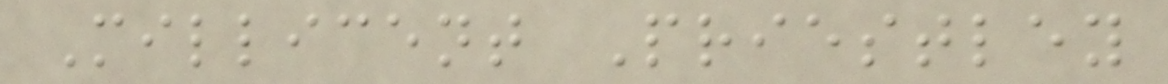Millicent Priestley
